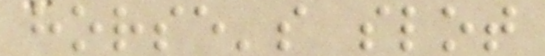horse's slot
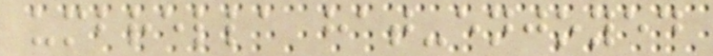umbrella hat-enjoyed
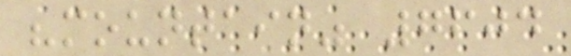"mountain" 7604
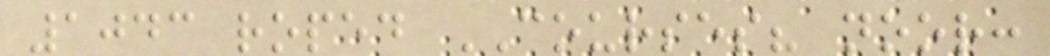1043 roped COURSES? noor:
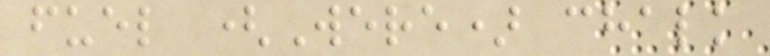fuel (Were) chalk
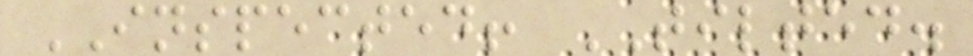INSPECTED! TILTED.
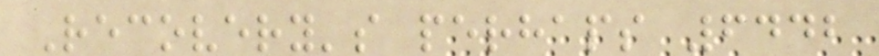Recovery's perhaps 6442
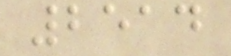2514
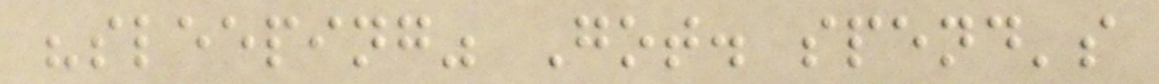"sleeping" Got. spend's
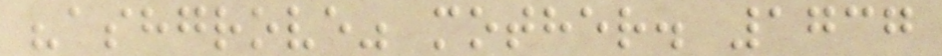"ashgrove" mother. 1737
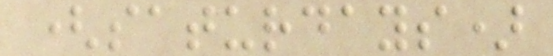(saturdays)
